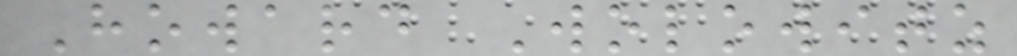Howard Wolowitz
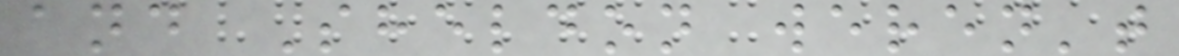and Sheldon weren't
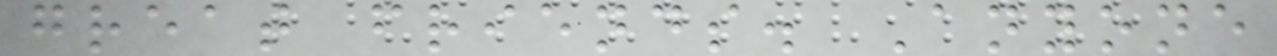great friends. Anyone
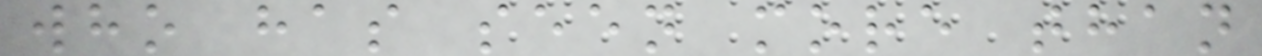who has seen more than
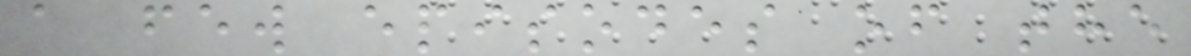a few episodes of the
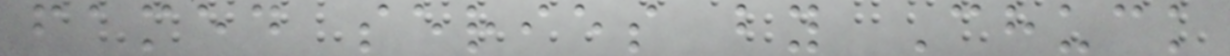famed series by Chuck
